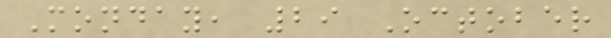Monday, 29 October
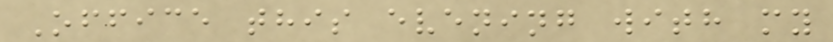Office this evening with my
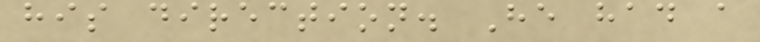his direction. He had a
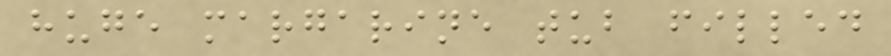huge margarine tub filled
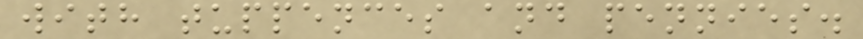with tuppences and pennies.
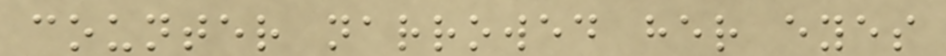counter narrowed her eyes
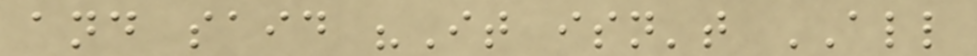and said "It isn't ALL
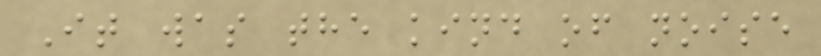It was the kind of noise
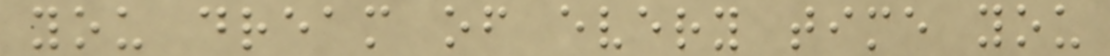you dream of every time you
